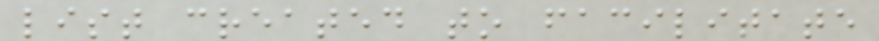list created to facilitate
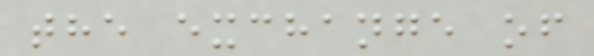the exchange of
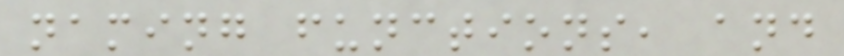naming functions, and
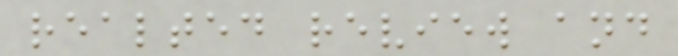realted review and
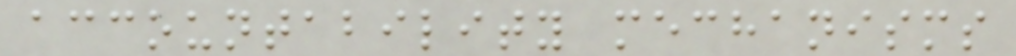accountability mechanisms
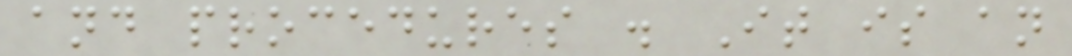and procedures . It is an
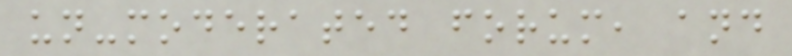un-moderated forum, and
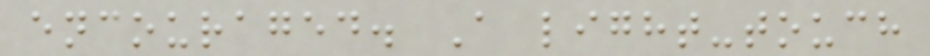encouraged. A light-touch
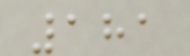181
